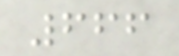666
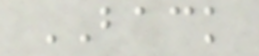BACK
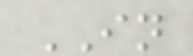IN
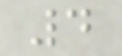4
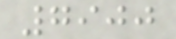7900
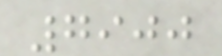7900
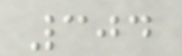304
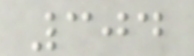304
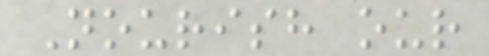Nourish our
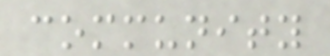community
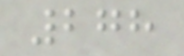278
